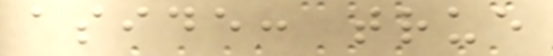aside: true
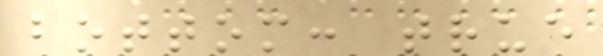bottom: true
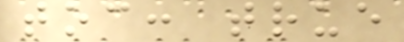toc: true
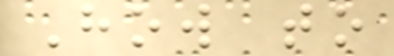How to
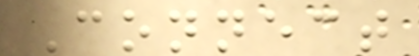Connect
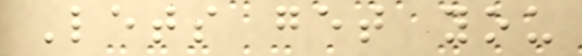Lets get you
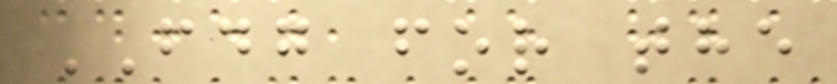FDG for the
